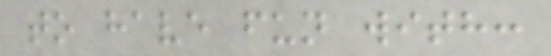to have fun with:
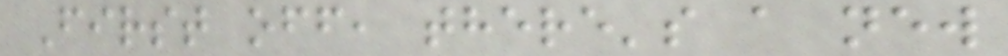First off, there's a new
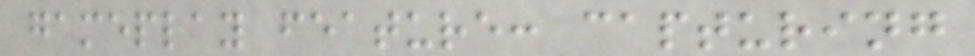gameplay feature: capturing
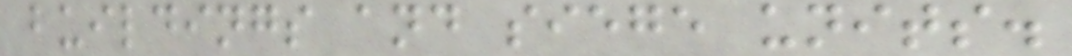buildings and siege units.
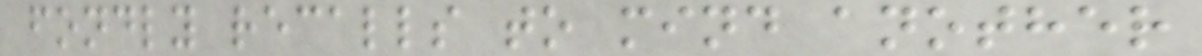fondly recalls to mind another
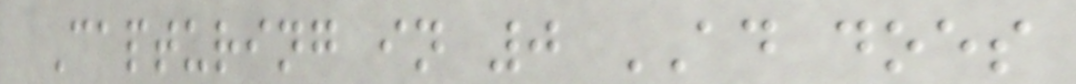Capturing in 0 AD does
